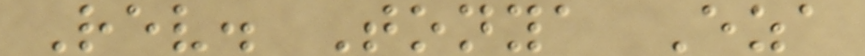Rev. Tonya Eza
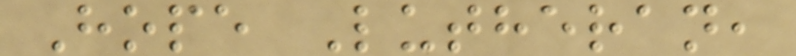Hope Lutheran,
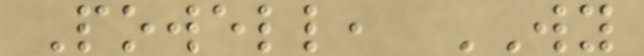Powell, WY
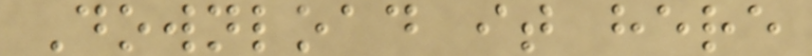Download it here
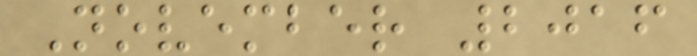November 2016
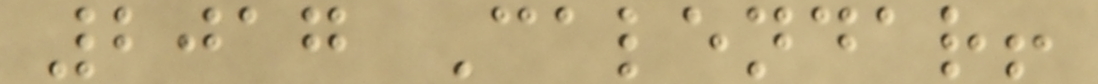2017 Calendar!
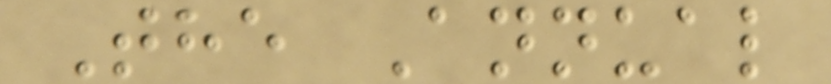The Annual
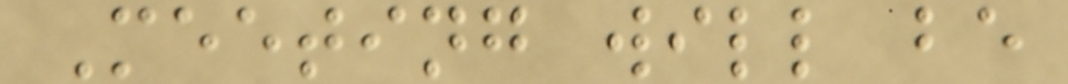Meeting will be
